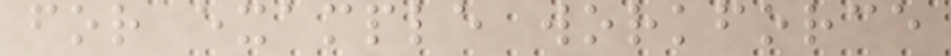for example workforce
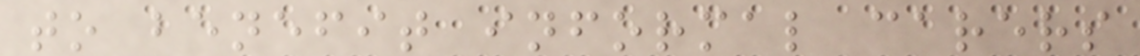to benefit informal carers
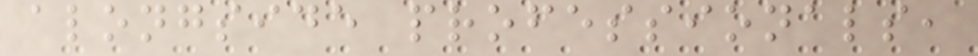alongside professionals,
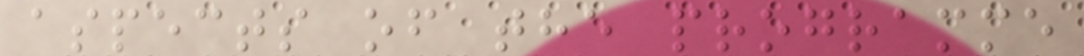aspects of the programme
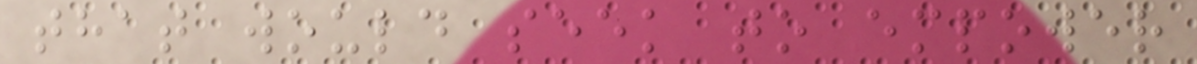that would seek to empower
